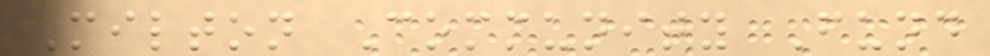Milton Community Fund
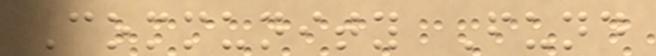Community Fund
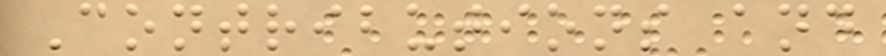Contributions and
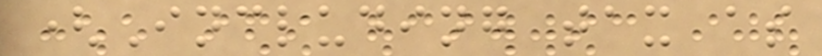(Including tax as
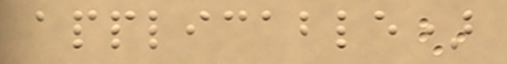applicable)
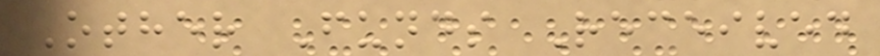Other Funds Received
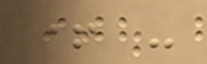+ -
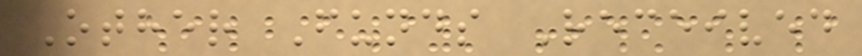Other Funds Received
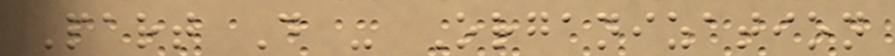Part D - Organization
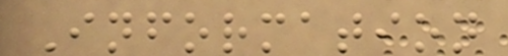Information
